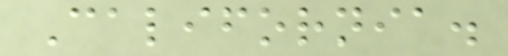California.
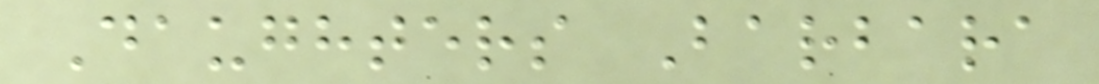Daughters Barbara
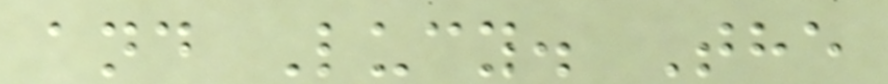and Lucy. The
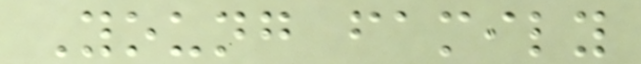Young family
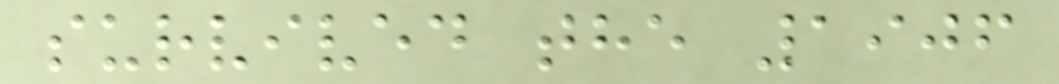survived the 1906
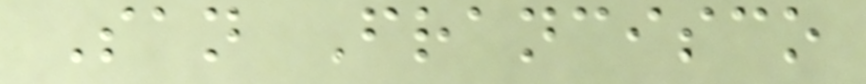San Francisco
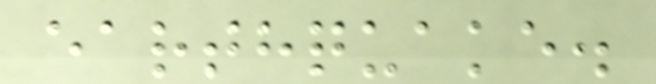earthquake.
